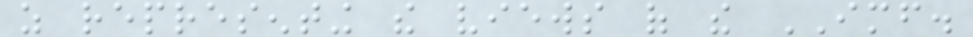as representing the views of the IMF.
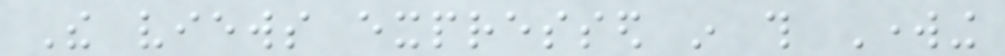The views expressed in this Working
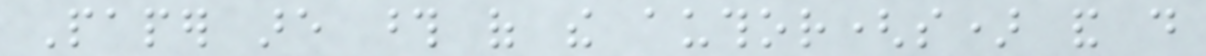Paper are those of the author(s) and do
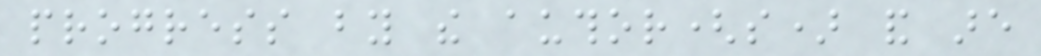progress by the author(s) and are
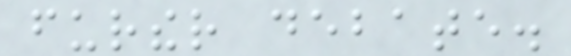further debate.
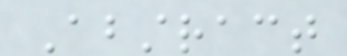Abstract
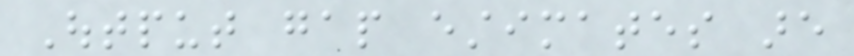Output gap estimates are
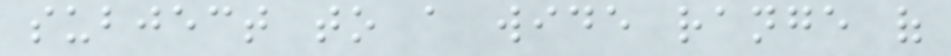subject to a wide range of
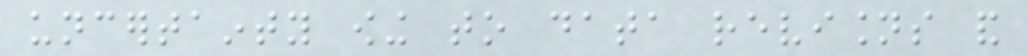uncertainty owing to data revisions and
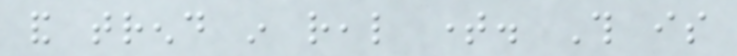and trend in real time. This is
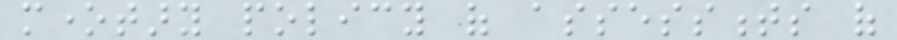monetary policy of assessments of
